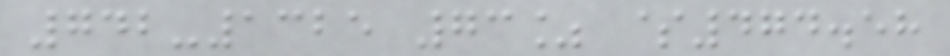742-1325 73% $474.58
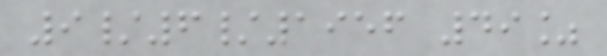9/6/1956 49%
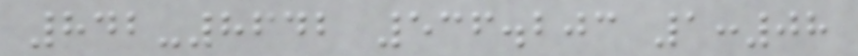842-8642 536.203 1:08
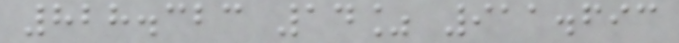828.323 14% 911.693
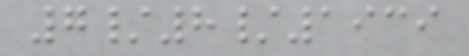7/8/1939
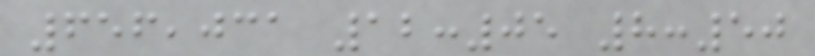656,031 12:05 8:50
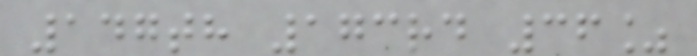147th 173rd 36%
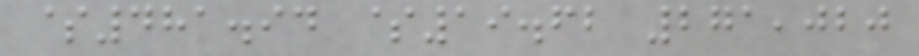$481.94 $19.62 271,020
